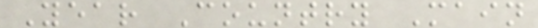Year Country Main
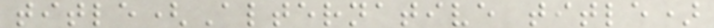title(Alternative title)
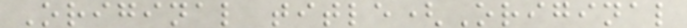Original title(Original
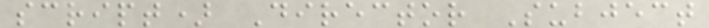script) Director Subject
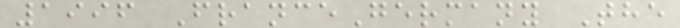1996 FranceGermany The
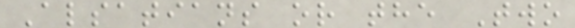Alsatians or the Two
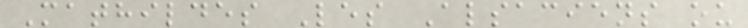Mathildes Les Alsaciens ou
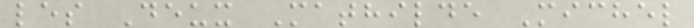les Deux Mathilde Michel
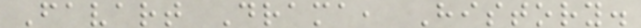Favart Drama, History.
